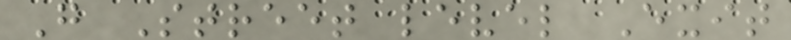G Street level Exit
